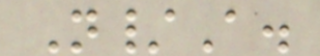N/A.
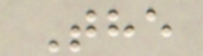The
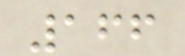166
